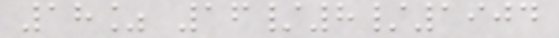18% 16/8/1904
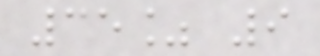35% 9
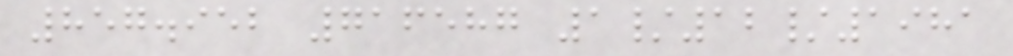857.952 716587 1/12/1981
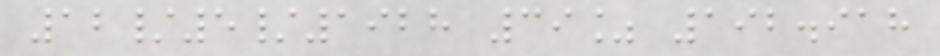12/5/1928 39% 192.918
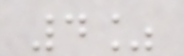4%
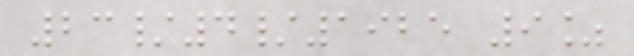23/4/1925 9%
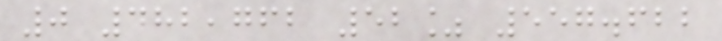0 482,762 52% 557.622
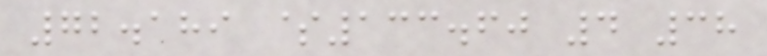72.189 $133.60 4 38
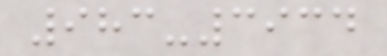983-3934
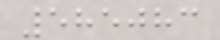585083
